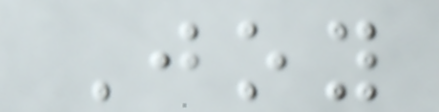Joy
